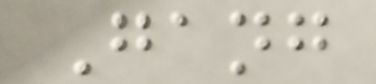Gang
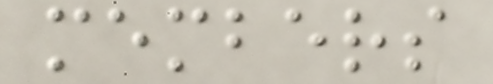members
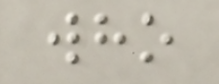who
